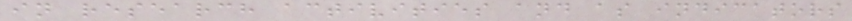in research activities and as indicators
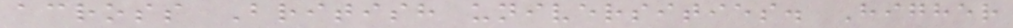across British universities. Higher
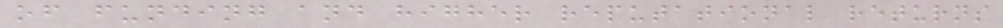of funding and higher reputational returns
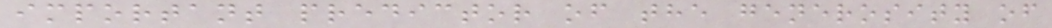important predictor of the generosity of
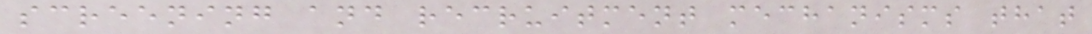screening and recruitment mechanisms that
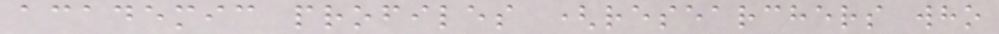academic profiles (researchers who
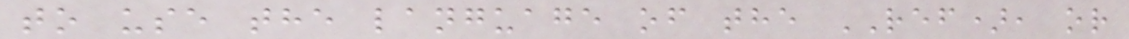to use the language of the REF), or
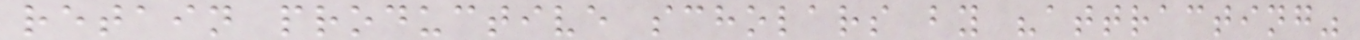retain productive scholars by "attracting"
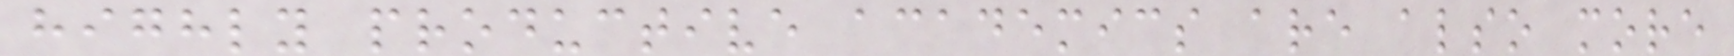highly productive academics are also more
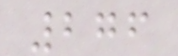276
